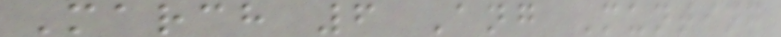March 6 Ang Munting
